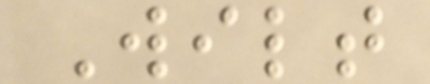Wilt
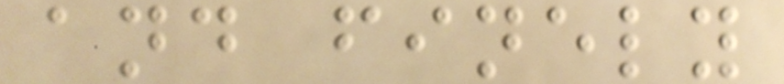and finely
